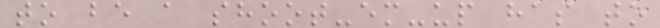to be a shoot-em-up has to
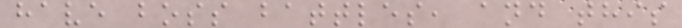have boss battles, and this
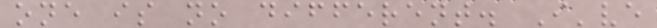one is no different. I've
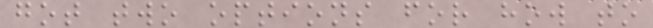got two options for how to
